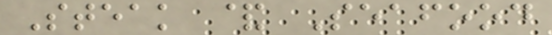Steak & Seafood
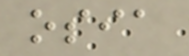osia
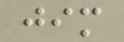jim
